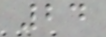24
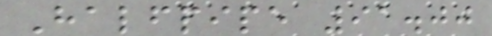Halfpipe 91.00
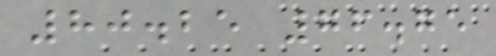80.25 76.75
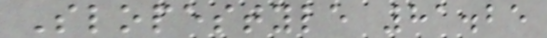Slopestyle 81.25
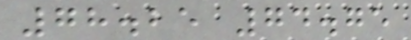78.25 74.75
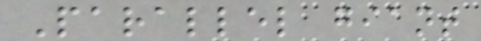Parallel giant
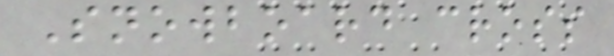Snowboard cross
